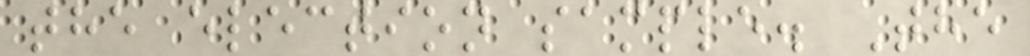the election sample. The
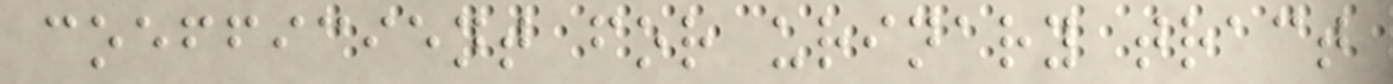coefficient for urinary tract
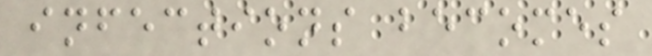infections becomes
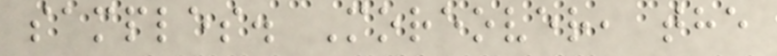samples. Moreover, the
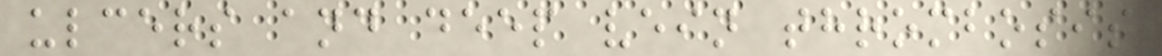ulcers and deep vein thrombosis
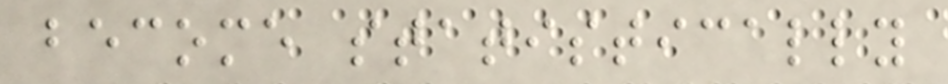become statistically
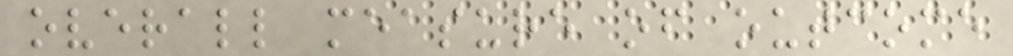overall measure of outcome
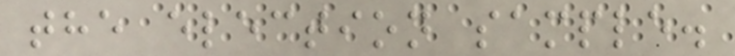the election sample.
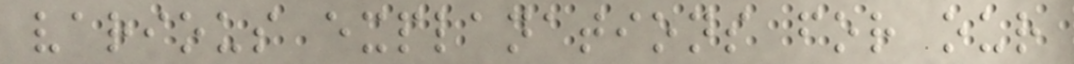various explanations for our
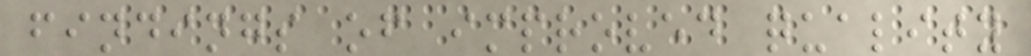findings of improved quality
